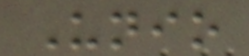Unio
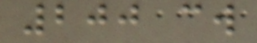200 cw
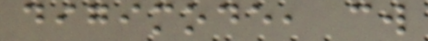digimode, cw
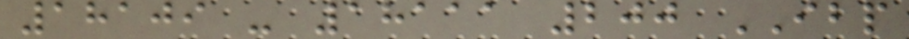18109 - 18111 200 IBP
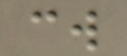cw
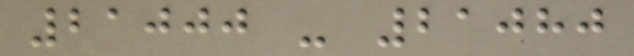21000 - 21080
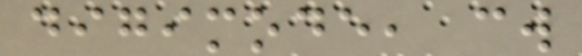digimode, cw
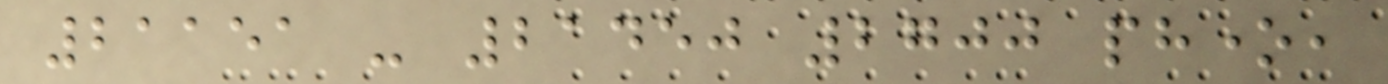21151 - 21450 2700 phone,
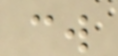cw
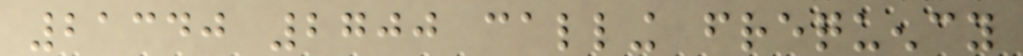21340 2700 calling frequency
